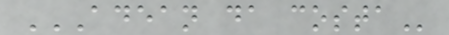ADEAN DA COSTA
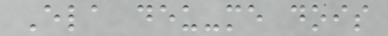Ela deu-me dois
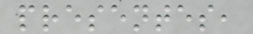presentes,
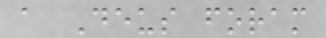a Deus foram
